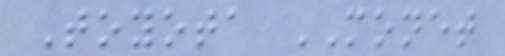Toyota MONET
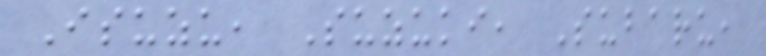Isuzu, Suzuki, Subaru,
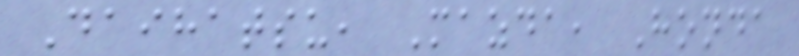Daihatsu, Mazda, Honda
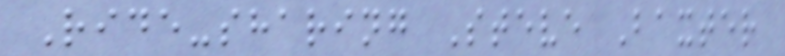Ride-sharing Steve Baxter
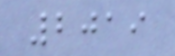2019
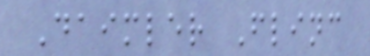Daimler Flinc
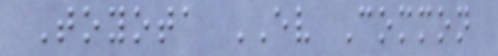Toyota EV Common
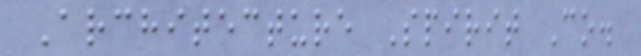Architecture Spirit Co.
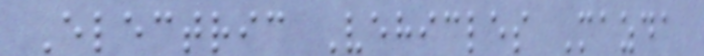Electric Vehicles Mazda
